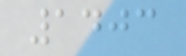1403
